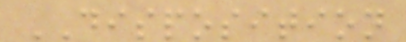DISPOSITION
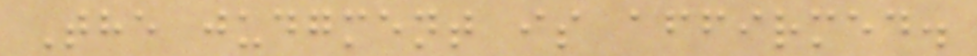The judgment is affirmed.
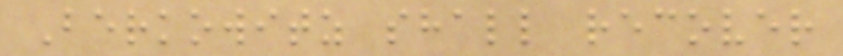Berkowitz shall recover
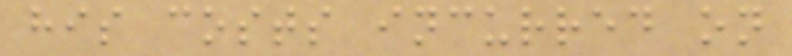his costs incurred on
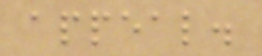appeal.
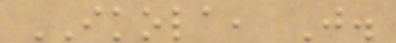IKOLA, J.
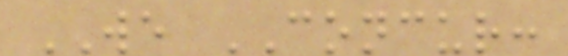WE CONCUR:
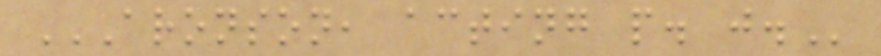ARONSON, ACTING P. J.
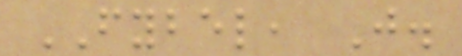FYBEL, J.
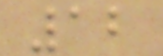12
